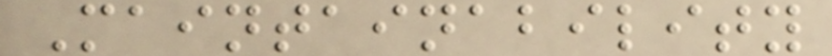Maintainability
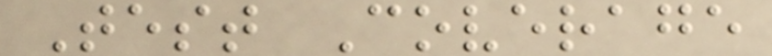Test Coverage
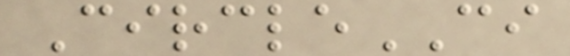CircleCI
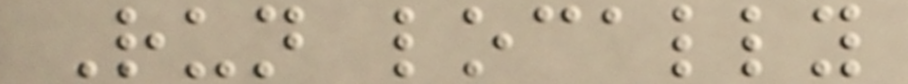Run locally
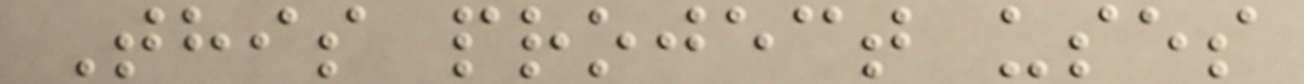This project uses
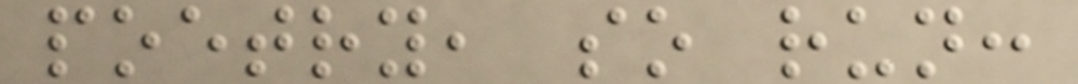poetry, so run:
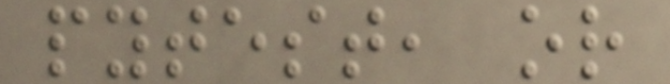pytest, or
